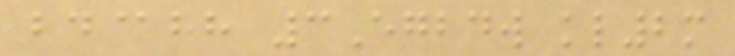bd@hh 3Egbdw kl2m
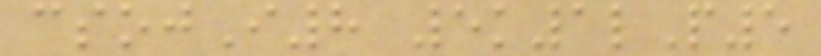csojI8 5k1lP5
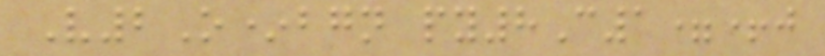V2O*bgn py8C1=+j
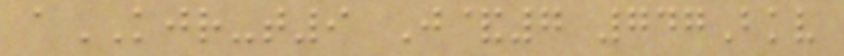aKJR-t9 J&7 747Bkv
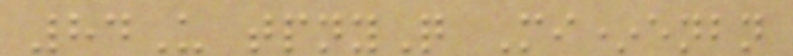84U tpnyQ Mi*enbn
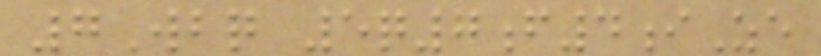7Wbq 5q7f4iZe
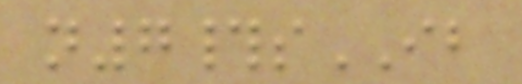n7#sIB
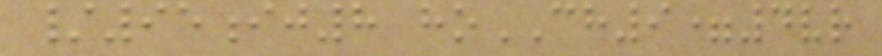/95ij8 hoCH9=4vr
